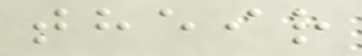their
